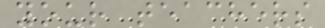your teachers
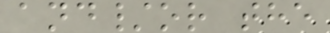and/or the
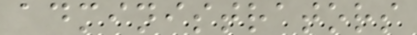administrators
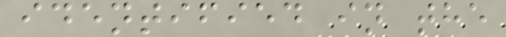identified in the
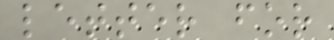letter for
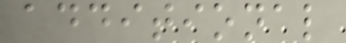additional
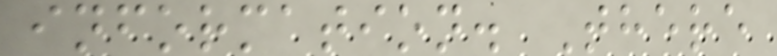information. There
